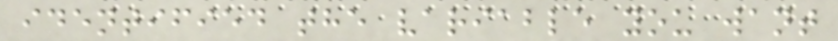identified the variable you want
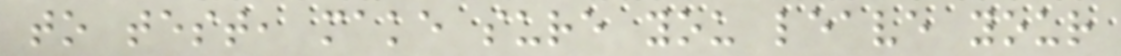to test, make sure you leave your
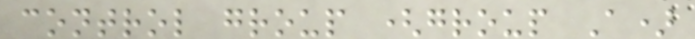control group (group A)
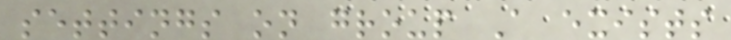settings on group A exists
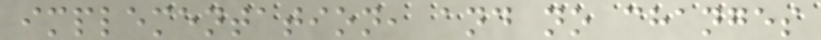implementation, and no changes
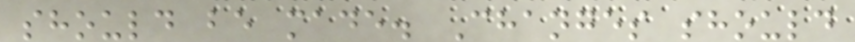should be made. Changes should
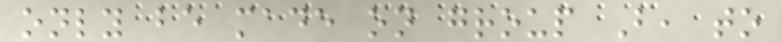only be made on group B, to
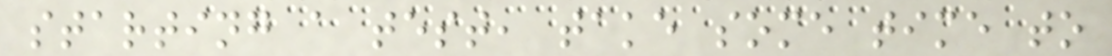starting a test, take some time to
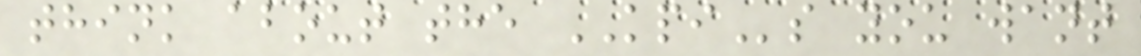think about the KPIs you want
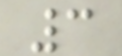3
